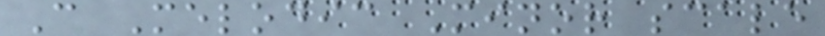C Melodic Minor scale
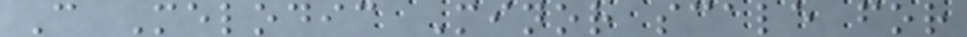C Melodic Minor scale for
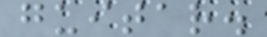guitar.
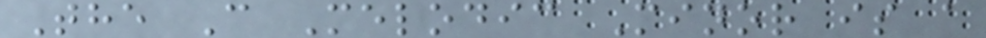The C Melodic Minor is a
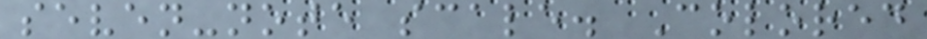seven-note scale. Colored
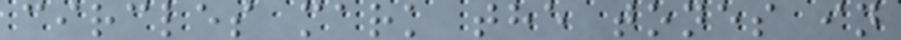circles mark the tones in
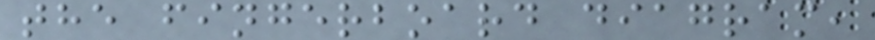the fingerboard diagram,
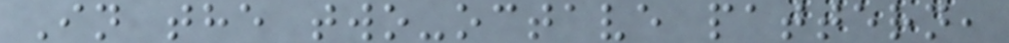In the two-octave pattern,
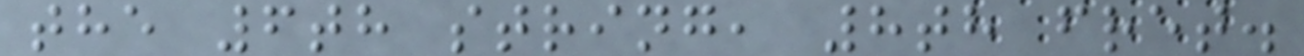the 6th string, 8th fret.
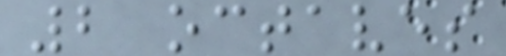2 octaves
